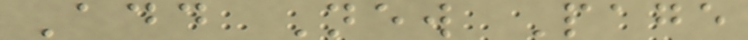Add New Page
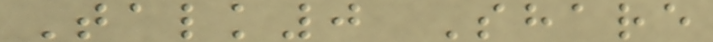Talk0 Share
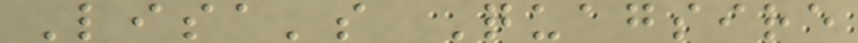Lisa's Quagsire
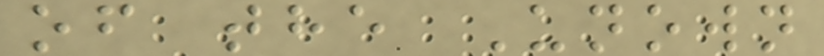of the Unown
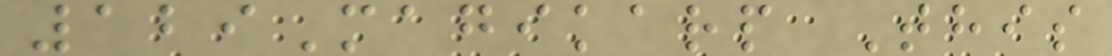129Magikarp This
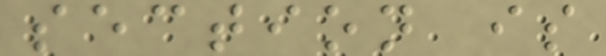section is
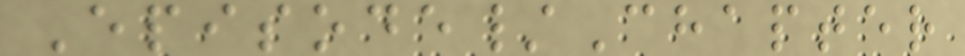Episode/Chapter
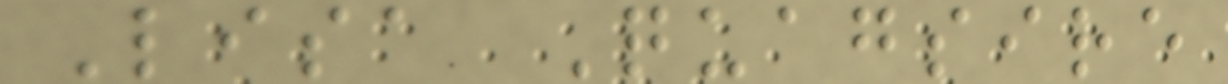Lisa Quagsire
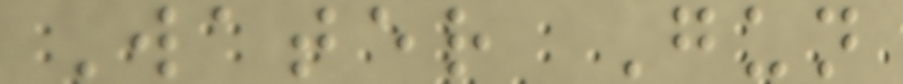Water Gun
